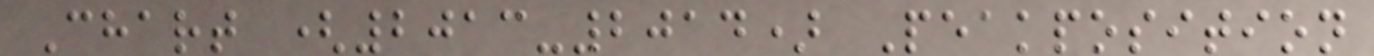Chart (2013-2014) Peakposition
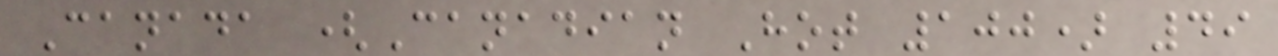Canada (Canadian Hot 100) 49
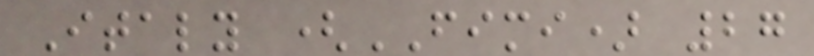Italy (FIMI) 27
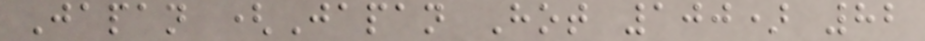Japan (Japan Hot 100) 82
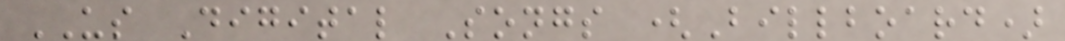US Digital Songs (Billboard)
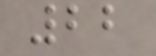22
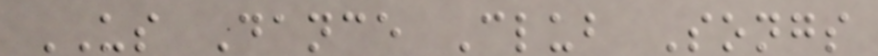US Dance Club Songs
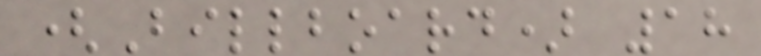(Billboard) 18
